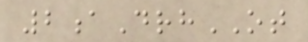2aDrhOT
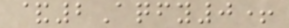&2Aqfy0+
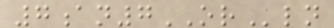7an7ORln
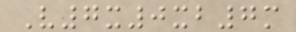V7x0xb7m
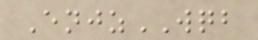EnjzWQB
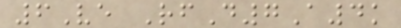6Ve RfD7A4k
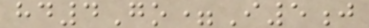hd4Go=I5j
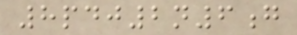8pdj2n6g
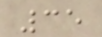35
